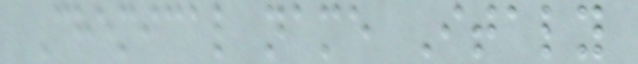Chemical name Italy
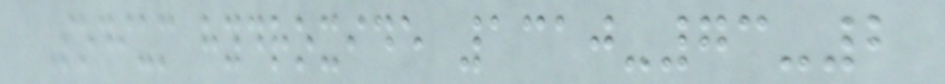Sodium hydroxide 1310-73-2
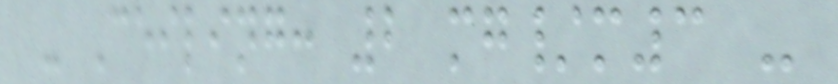- Ceiling: 2 mg/m3 -
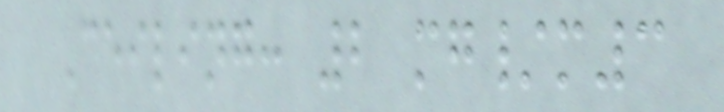Ceiling: 2 mg/m3
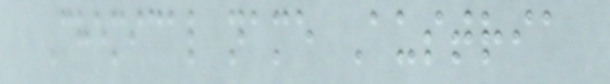Chemical name Austria
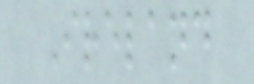Ireland
